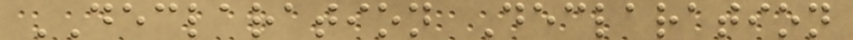DECLARATION Declaration
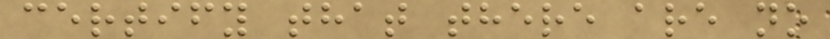certify that there are no
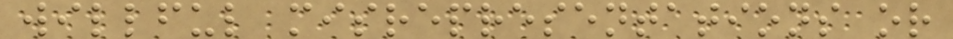willful misrepresentations or
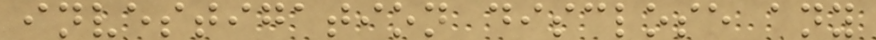investigation disclose any
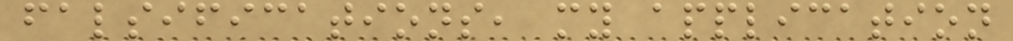falsifications, my application
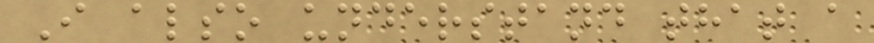I also understand that a
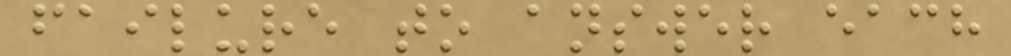failure to answer each
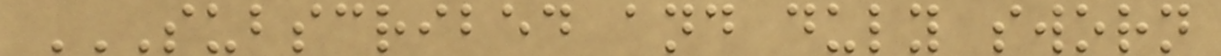SUBSCRIBED AND DULY SWORN
